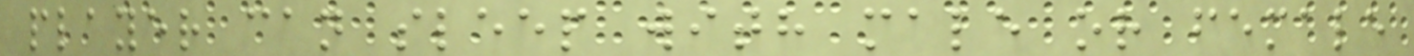player can sleep with male or female
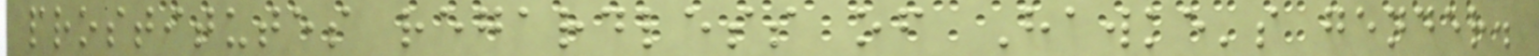prostitutes regardless of Hawke's gender.
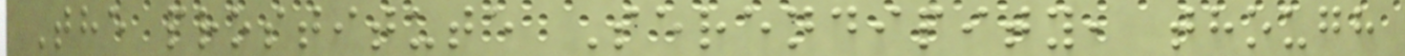The prostitute Serendipity, though
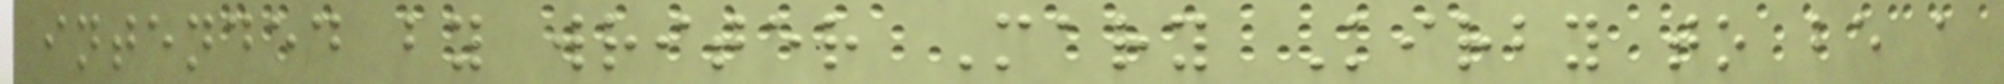intended by writer Mary Kirby to be a
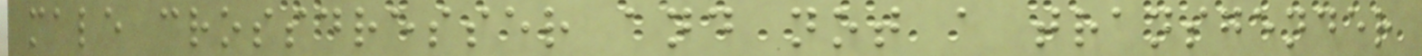male crossdresser and not a transgender
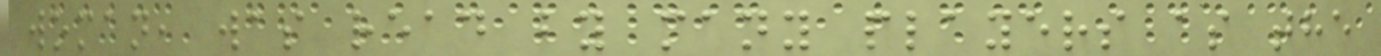woman, was read by many players as the
